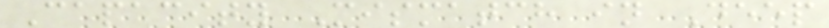Capacity Mismatch in Deep
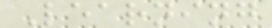Learning
